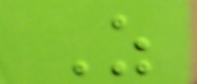As
